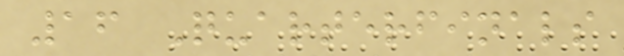16 Quarterfinals
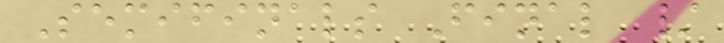Semifinals Final /
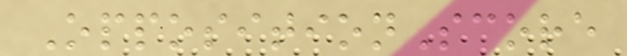OppositionScore
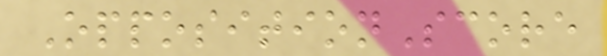OppositionScore
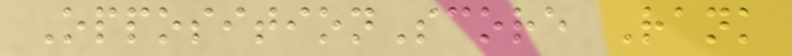OppositionScore Rank
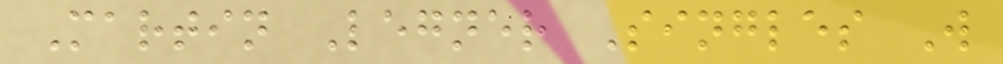Martin Legner Singles W
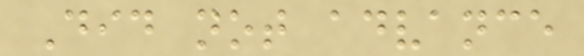Did not advance
